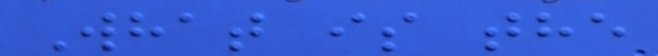What is the
